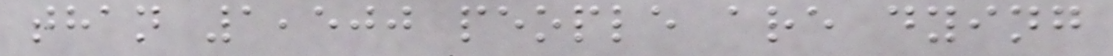than 1,500 people are dying
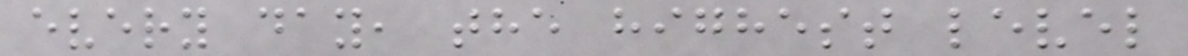every day, the highest level
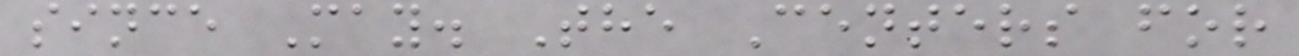since May. The Centers for
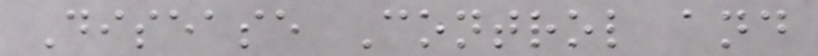Disease Control and
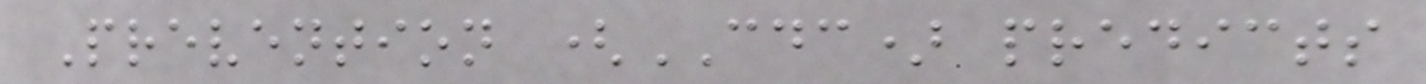Prevention (CDC) predicts
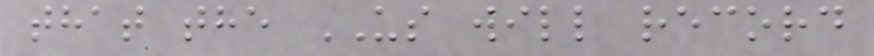that the US will record
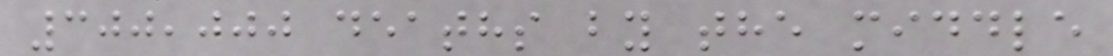300,000 deaths by the middle
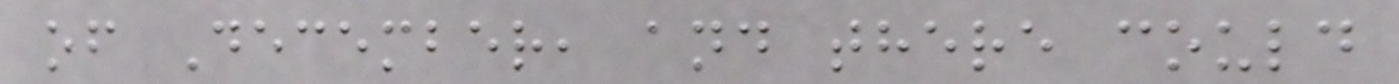of December, and there could
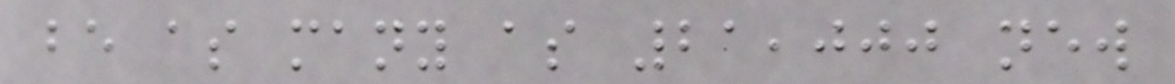be as many as 21,000 new
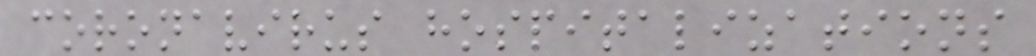coronavirus hospitalizations
